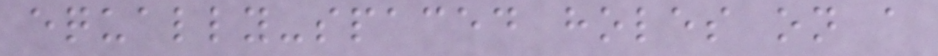equally-spaced holes on a
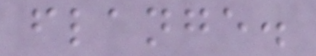flange.
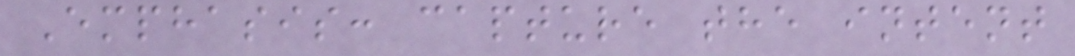Emphasis: capture the intent
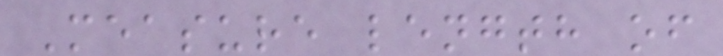Measure length of
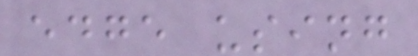edge using
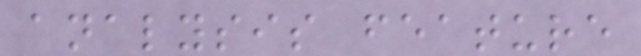analysis feature
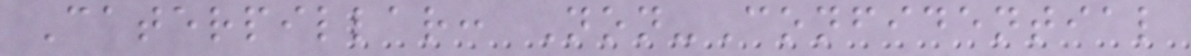Caterpillar: Non-Confidential
